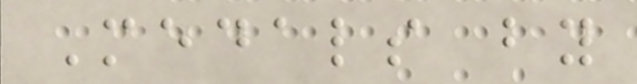Medals by
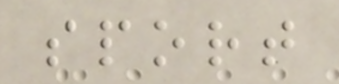sport
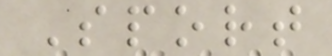Sport
